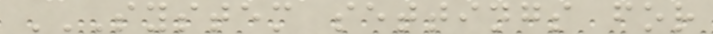SYSTEM SETTINGS FOR
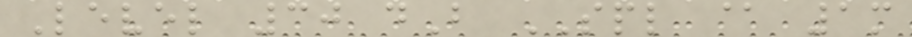Level 30 dB SPL @ 1m
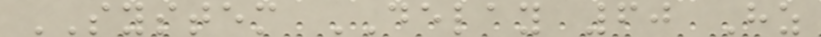SYSTEM DELAY 60 Hz
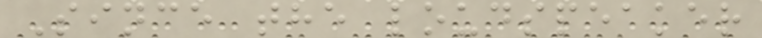Since the loudspeaker
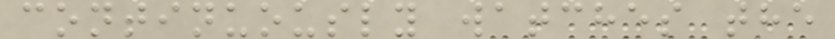continuously watches the
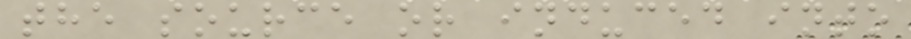the source or induced into
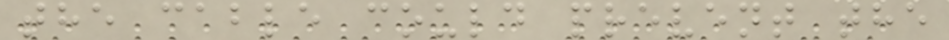the cable could prevent the
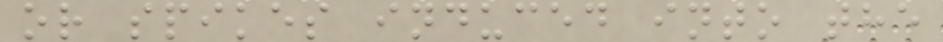or spikes induced into the
